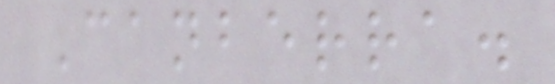Canberra.
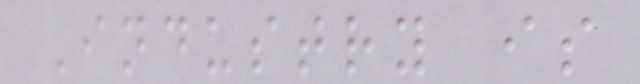Industry is
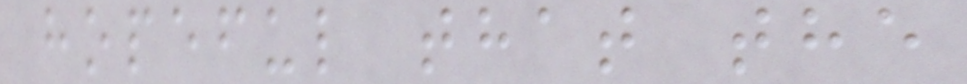hopeful that the
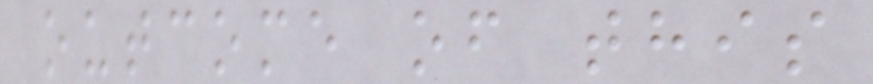outcome of this
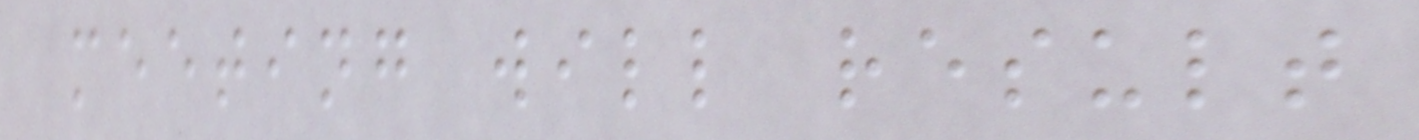meeting will result
